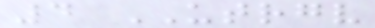4 UTRGV
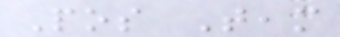Pos Team
